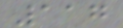117
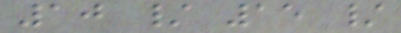10 / 15 /
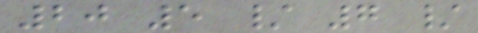20 5 / 7 /
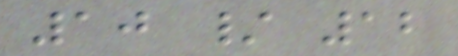10 / 12
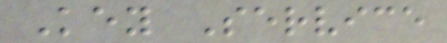Key Service
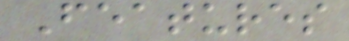Features
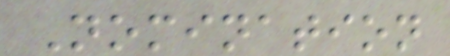Nomination
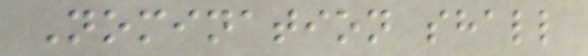Nomination shall
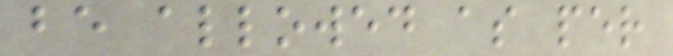be allowed as per
